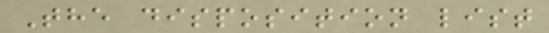The disposition list
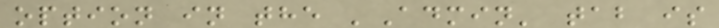option in the 'Admin' tab is
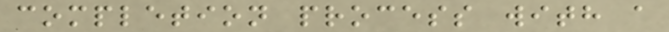completion process with a
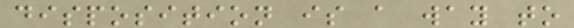disposition is a way to
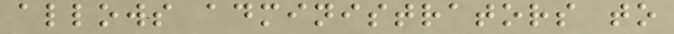allows administrators to
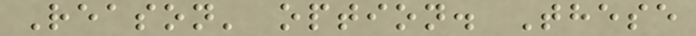Reason' option. These
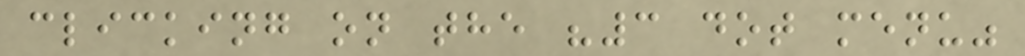clicking on the "3 dot menu"
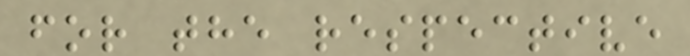for the respective
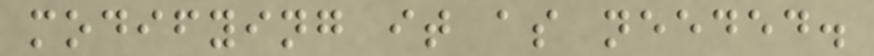modifying it as needed.
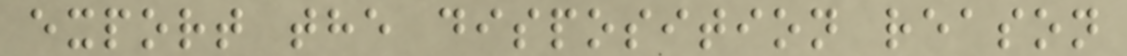export the disposition reason
